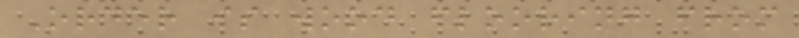Order is wood flooring from
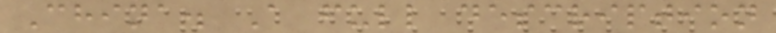China. A full description
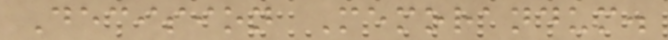Decision Memorandum.
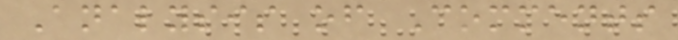Analysis of Comments
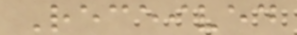Received
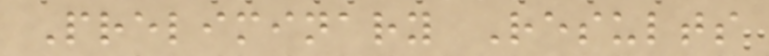Preliminary Results
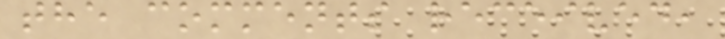the comments received,
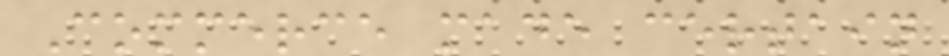Commerce made certain
